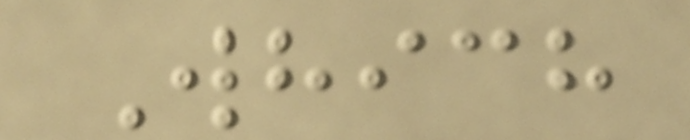Which
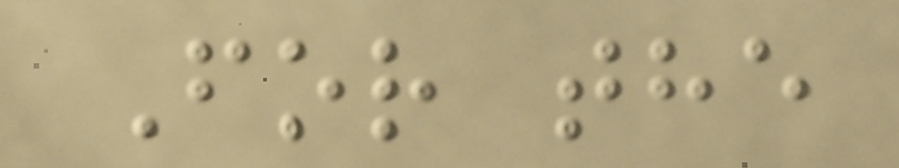For the
